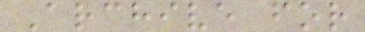Archive for
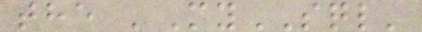the 'MySQL'
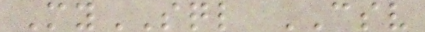MySQL CSV
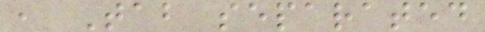, Tab separated
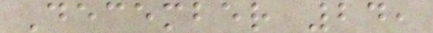December 24,
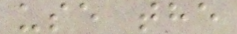use the
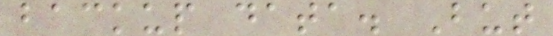backup data. But
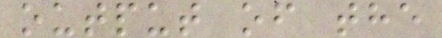output of the
